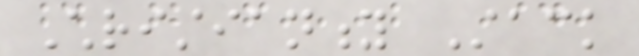Christianity Stack
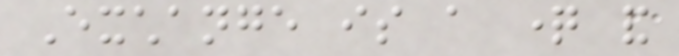Exchange is a question and
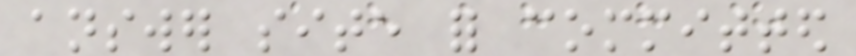answer site for committed
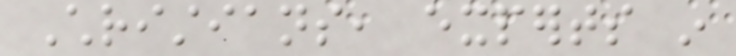Christians, experts in
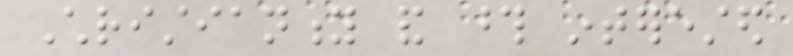Christianity and those interested
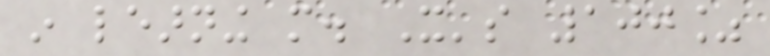in learning more. It's 100%
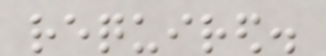required.
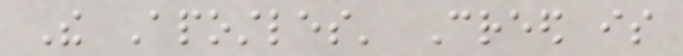The Apostles' Creed is
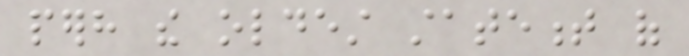perhaps the oldest statement of
